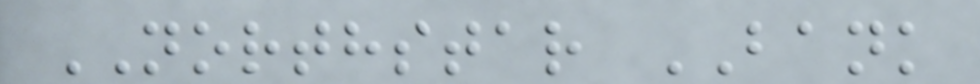NORTHSTAR BANK
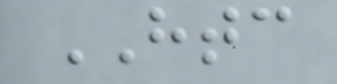HTC
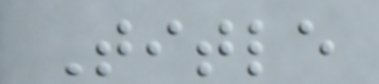Title
